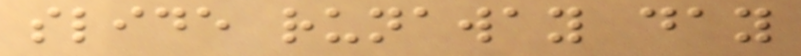slide runaway day
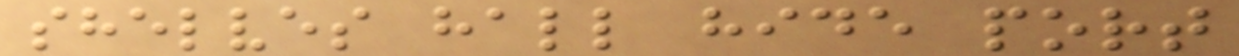shelves hall hide port
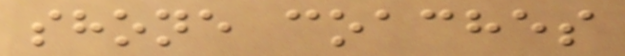shone coaches
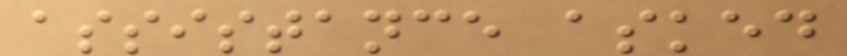assistance asked
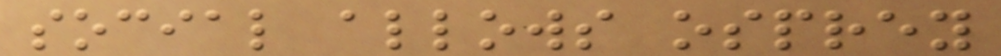social allows osprey
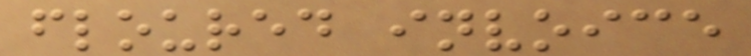floured invoice
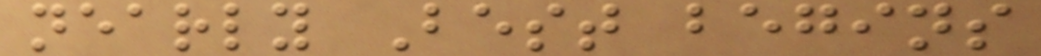nearly Best begins
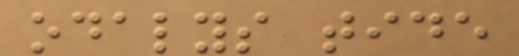odalys tide
